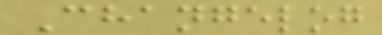Changelog
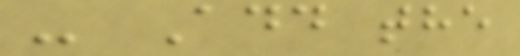- Add the
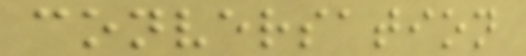conversation
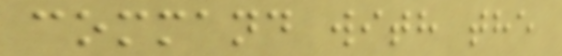command with the
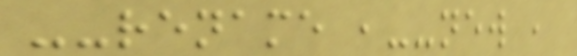--rename ,--new ,
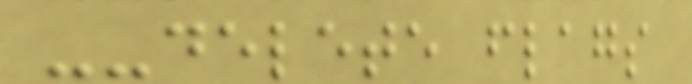--delete flags
